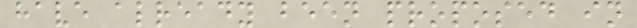have already been proposed in
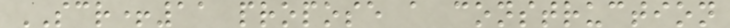SCR+11 propose a construction
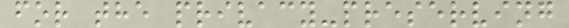for the privacy-preserving
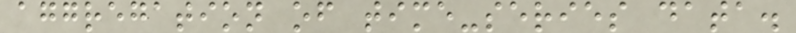aggregation of time-series data.
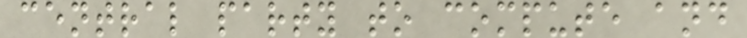central party to compute and
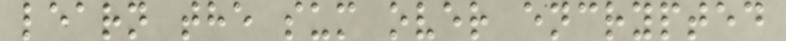learn the sum over encrypted
